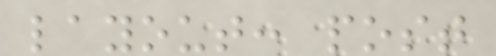layout: post
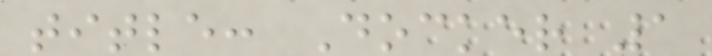title: Docker 1
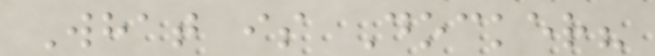What is Docker?
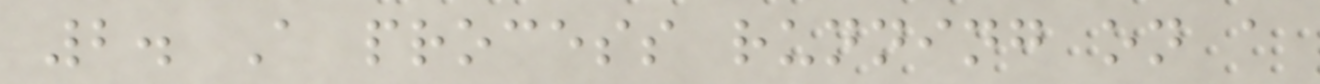2. A process running on a
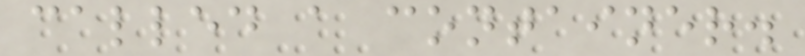called a container.
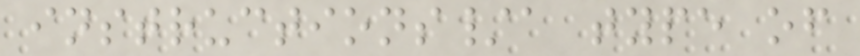instructions/a type of
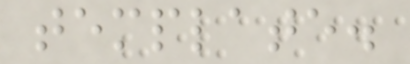template.
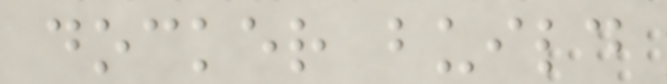docker build
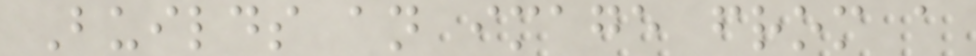Builds an image from a
